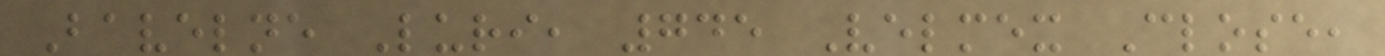Bavelne Luri, 745 Velmex Close,
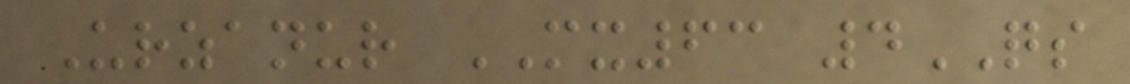Urzanur MX63 4QS
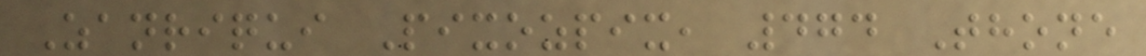Zanriqui Pixozpix, 474 Thone
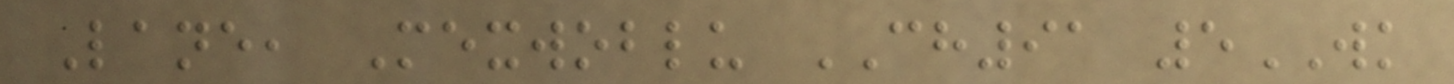Lane, Mexwoblu CH91 5WK
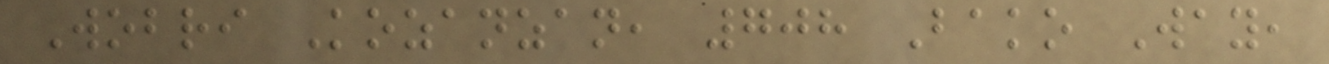Wobri Kozanzan, 708 Bako Way,
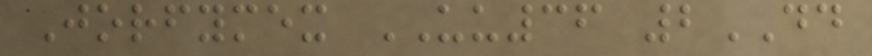Jorfymex UU36 2DD
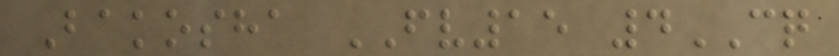Bakosha FV15 4CQ
